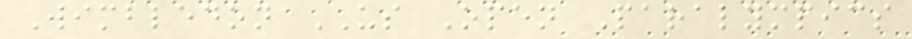Wimbledon US Open Paralympics
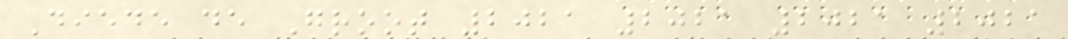Diede de Groot 2021 2021 2021 2021
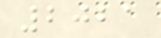2021
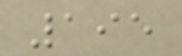195
